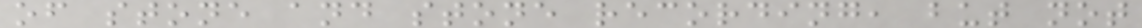of stone and stone recording, but not
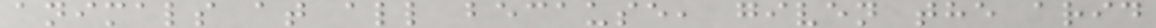animals at all because, given the arid
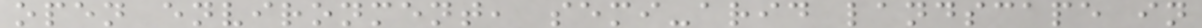open environment, semi-arid landscape in
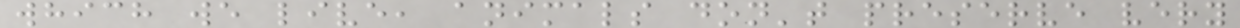which we live, animals don't preserve very
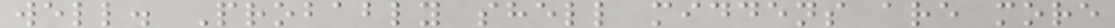well. Probably shell middens are more
